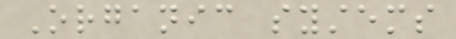Organic systems
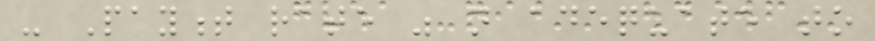- Payment rate was not adequate to
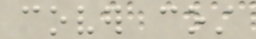cover cost
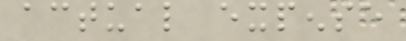actual expense
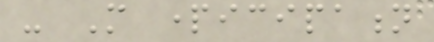- More participation
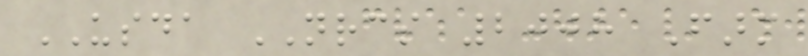USDA NRCS 2008 Farm
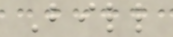Bill
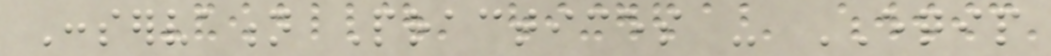Conservation Practices - EQIP
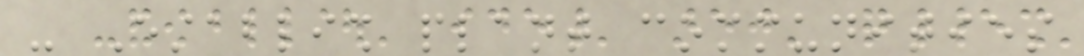- Establish plant communities
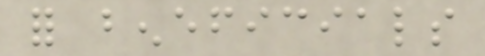for beneficials
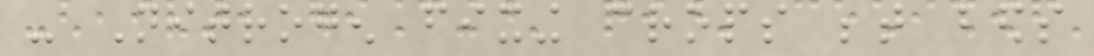- Nitrogen fixing crops between beds
